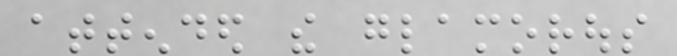attended the glamorous
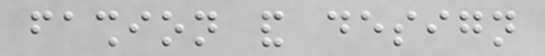fashion and design
